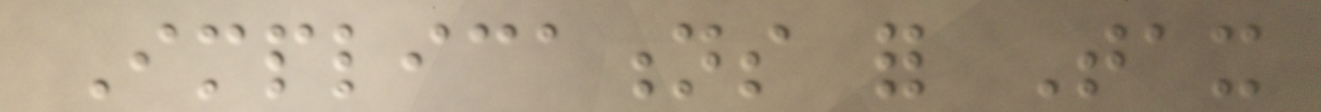Implications for Tax
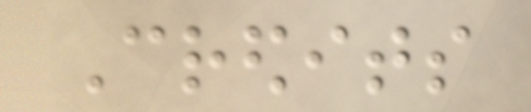Credits
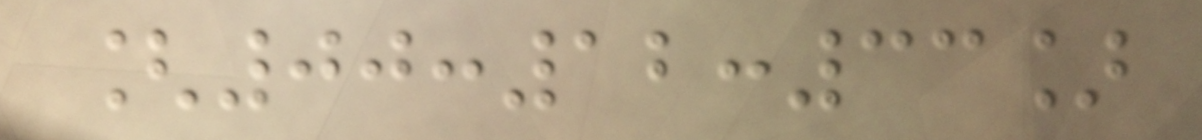[00:12:33]
